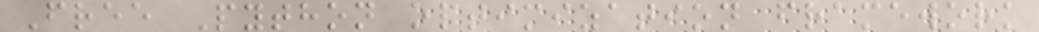Free Python optimization framework
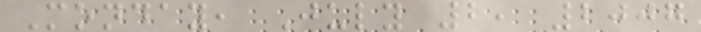Monday, July 2, 2007
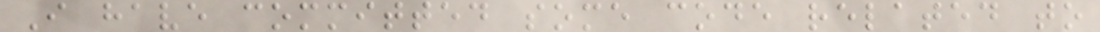I have committed some code related to
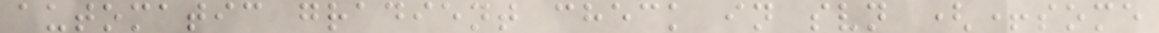automatic gradient check in svn (+some
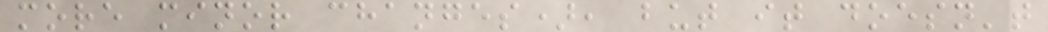more minor changes), but it doesn't
